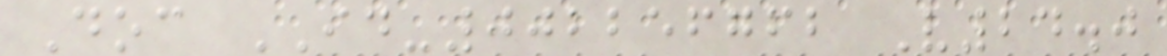Doc ID-002256762 V24.0
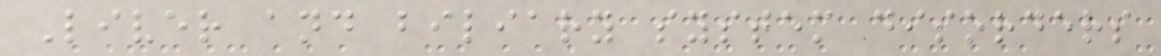Liver and biliary system disorders
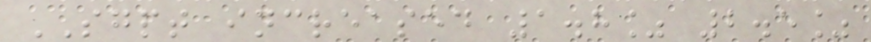SGPT increased 1.8% 2.5%
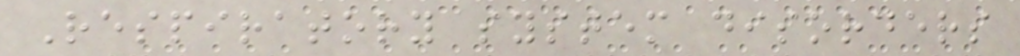Respiratory system disorders
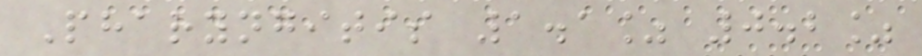Pharyngitis 1.1% 0.2%
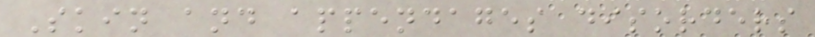Skin and appendages disorders
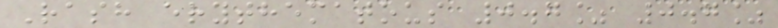Rash erythematous 0.7% 0.7%
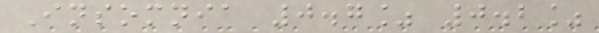Insomnia 0.7% 0.2%
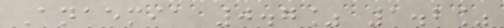Anaemia 0.7% 1.2%
